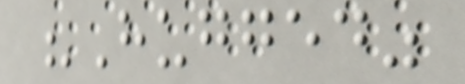"Hugged"
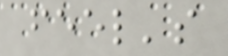feel's
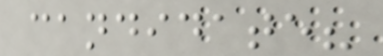candidate?
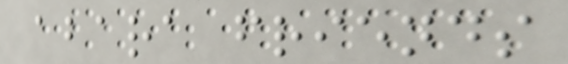abara friends
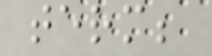term;
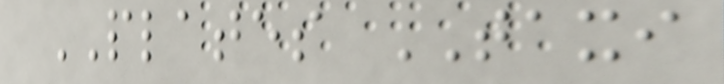PLATES TAXI
